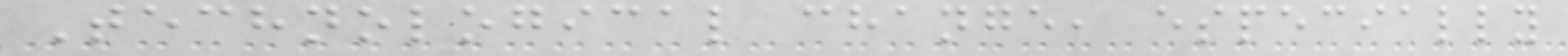Technological change, especially
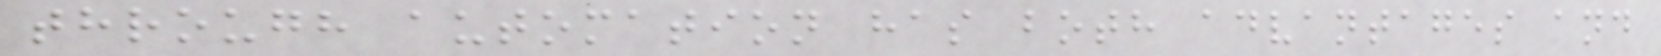through automation has both advantages and
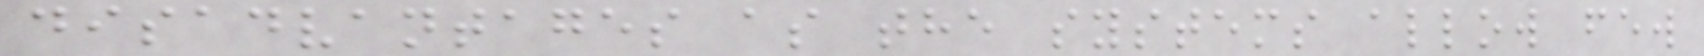disadvantages as the systems allow few
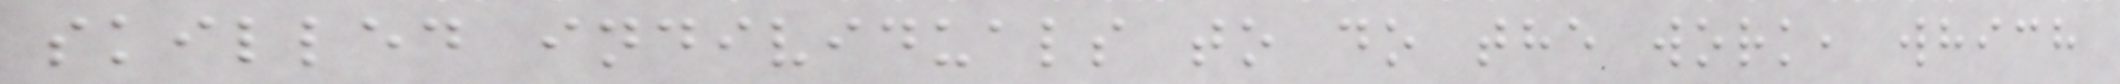skilled individuals to do the work, which
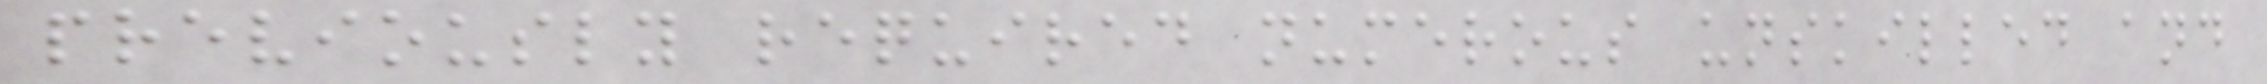previously required numerous unskilled and
